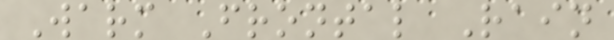Warm Frontal Rain
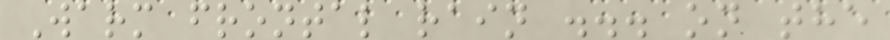Warm frontal rain ... on the
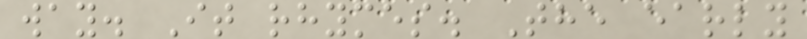way. It rhymes. The early
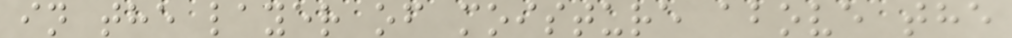in the layer of moisture above the
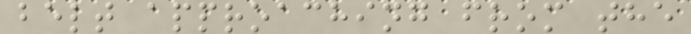belt approaching from the
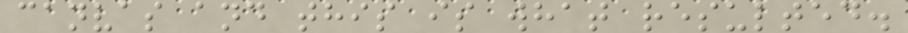canvas and this is what resulted.
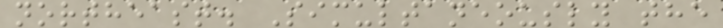northeast. Simultaneously the
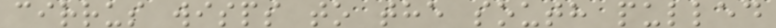cirrus wisps to the south pulled
